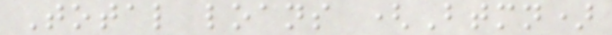Total loans (Btmn)
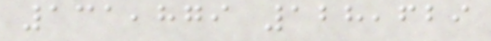131,879 128,629
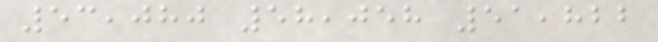53,080 58,058 51,822
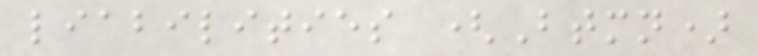liabilities (Btmn)
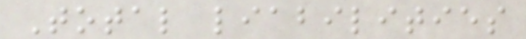Total liabilities
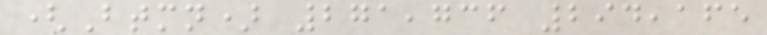(Btmn) 271,736 294,165
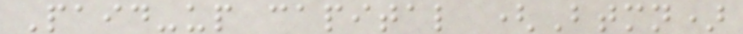Paid-up capital (Btmn)
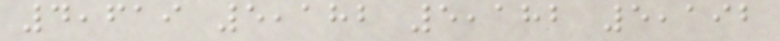4,619 5,182 5,182 5,192
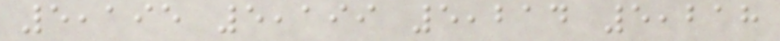5,195 5,199 5,214 5,218
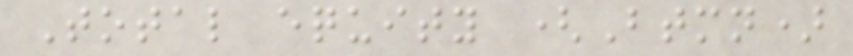Total equity (Btmn)
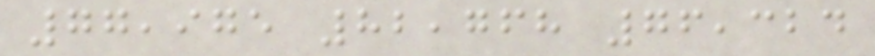77,975 82,768 76,324
